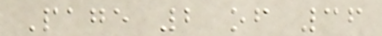Page 2 of 36
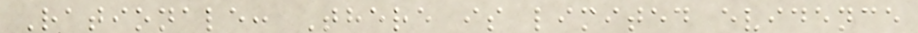Rationale: There is limited evidence
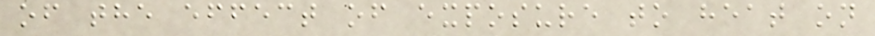of the effect of exposure to heat on
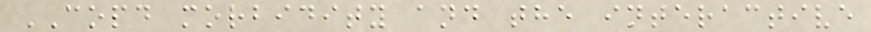COPD morbidity and the interactive
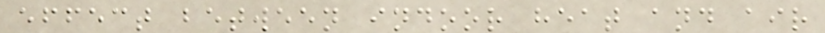effect between indoor heat and air
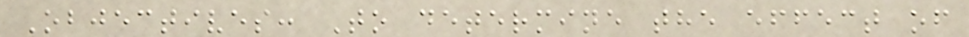Objectives: To determine the effect of
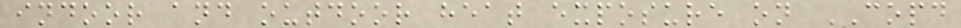indoor and outdoor heat exposure on COPD
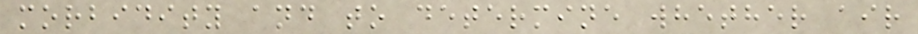morbidity and to determine whether air
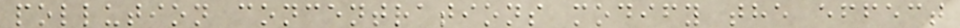pollution concentrations modify the effect
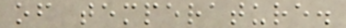of temperature.
